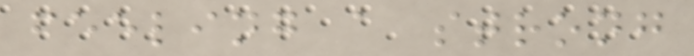feeling a strong
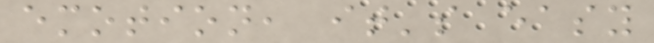emotion, it's easy
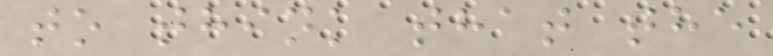to think that the
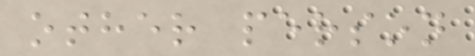other person
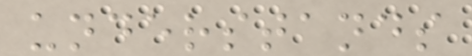understands
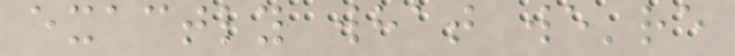exactly what we're
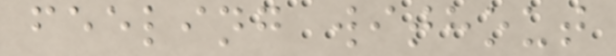feeling without
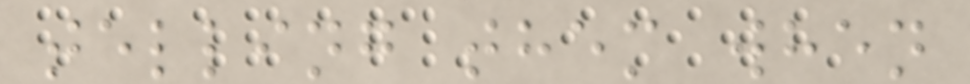telling them when
